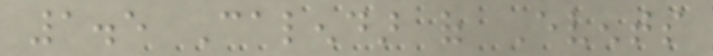1.5 Calendar of Events
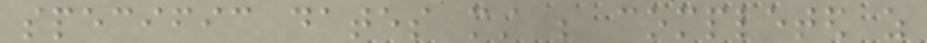specific dates must be completed as
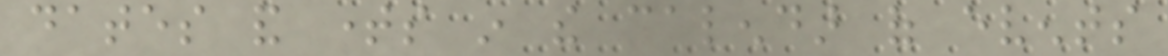dates and times in the calendar of events
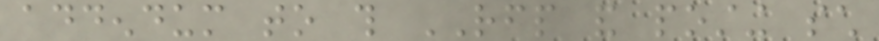addendum to this RFP and posting such
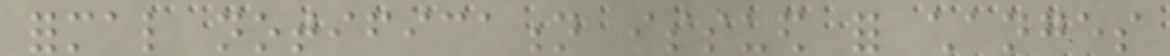formal notification issued for changes
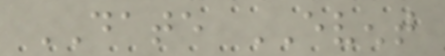DATE EVENT
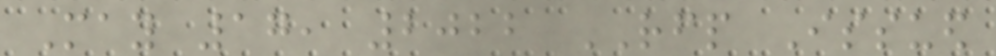May 17, 2022 RFP Issued
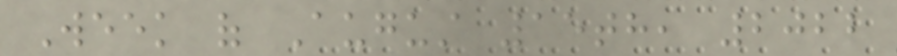Week of August 15th, 2022
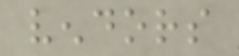vendors
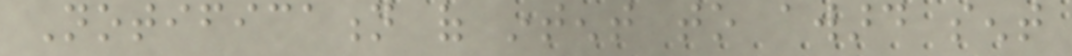Notification of intent to award sent
